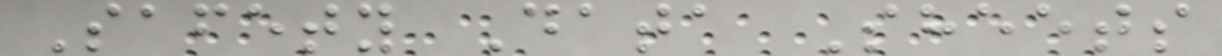Safety Data Sheets
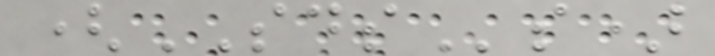(SDSs)
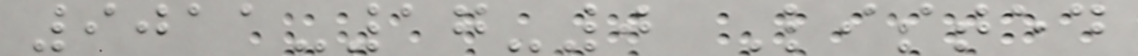9011-17-0 Listed
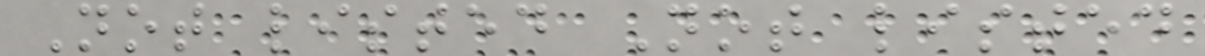Not listed Not listed
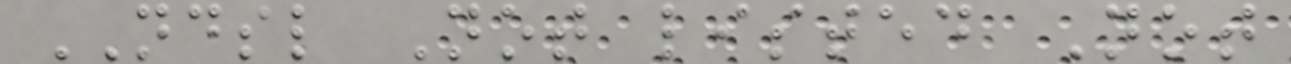NDSL Not listed Not
